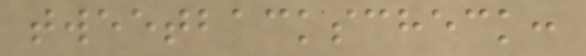tweetbackscheck:
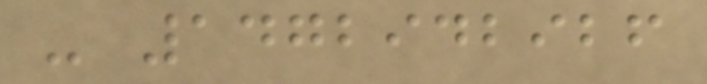- 1472942926
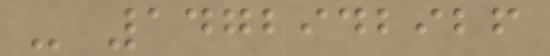- 1472942926
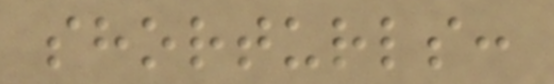shorturls:
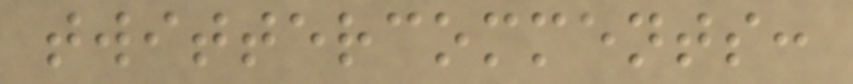twittercomments:
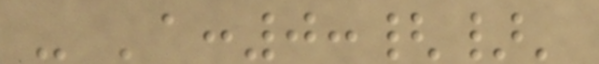- 'a:0:{}'
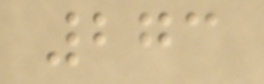273
